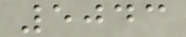5043
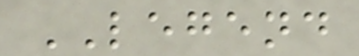LEGEND
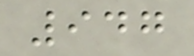947
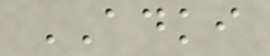ADKI
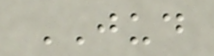JUD
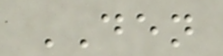DEN
